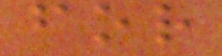for
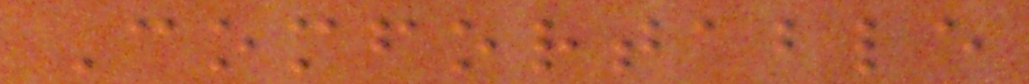Comfortable
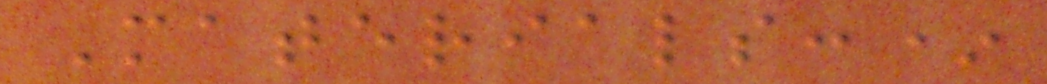Materials:*
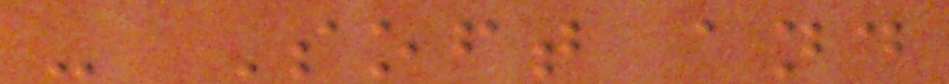- Soft and
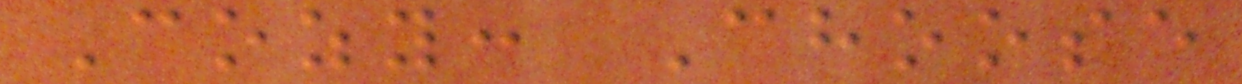Cozy: Choose
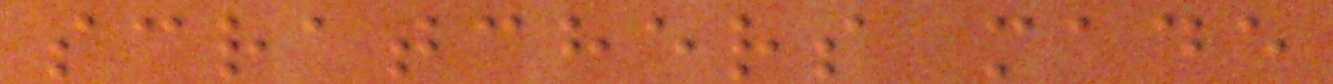scratchers made
